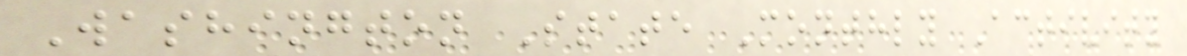Washington State Monthly Activity
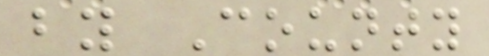by County
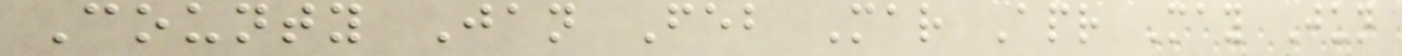County Jan Feb Mar Apr May Jun
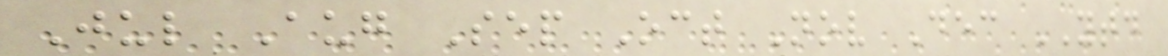Jul Aug Sep Oct Nov Dec YTD
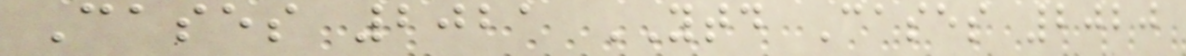Cases 2021 YTD Cases 2020
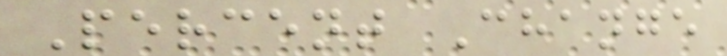Percent Change
